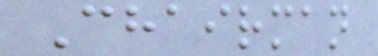Chairman
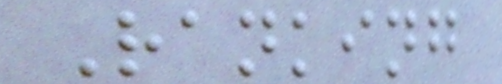Ranking
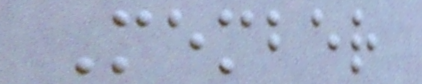Member
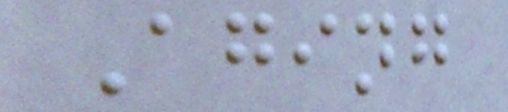Aging
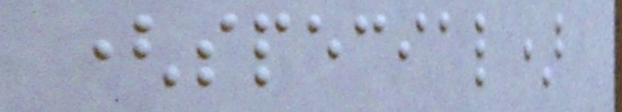(special)
